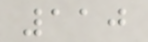110
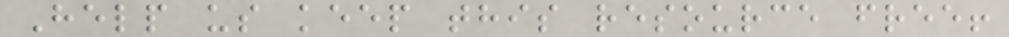Help us keep this resource free!
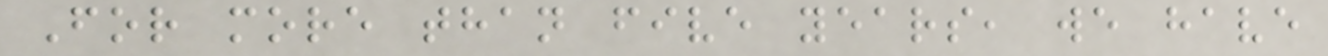For more than five years, we have
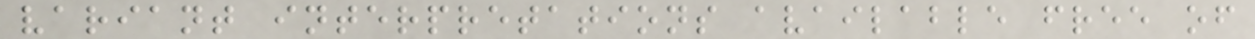variant interpretations available free of
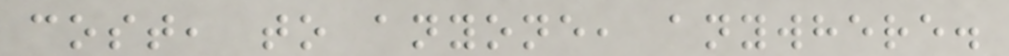cost, to anyone, anywhere.
